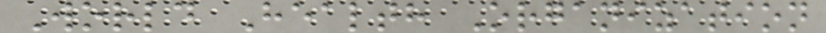World Health Organization
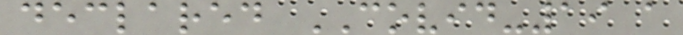declared COVID-19 a
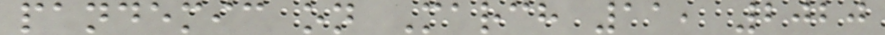pandemic on March 11, 2020
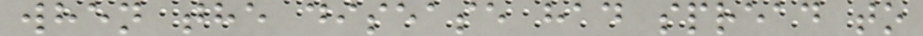when the disease had spread to
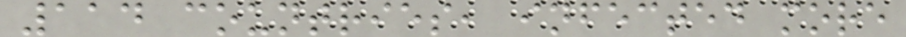114 countries, infected more
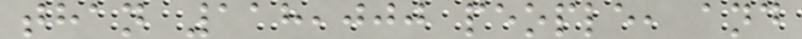than 118,000 people, and
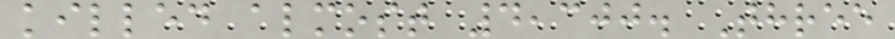killed almost 4,300. Three
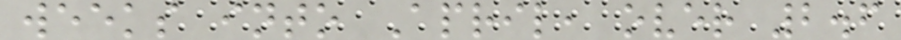weeks into April, over 2.6
